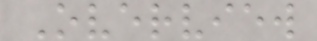Overview
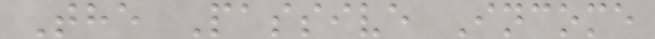The Passive Income
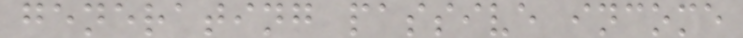generating passive income
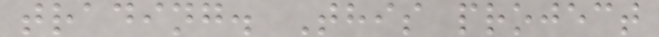trading. This project
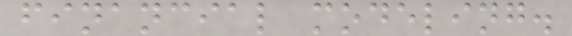financial modeling.
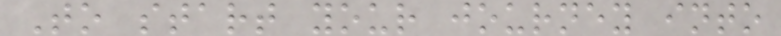To start your journey into
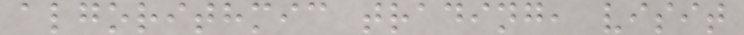algorithmic trading, visit
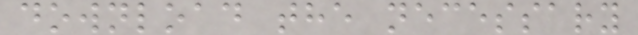download the necessary
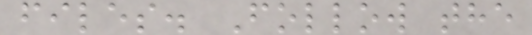files. Follow the
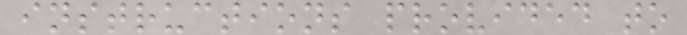instructions provided to
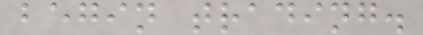begin trading.
